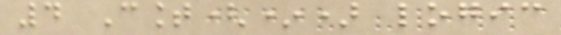4 Count(*) logic
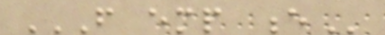FROM EMP E
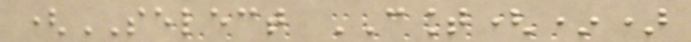(SELECT COUNT(*)
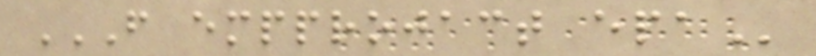FROM EMPPROJACT EPA
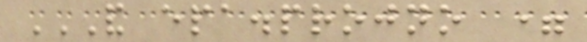AND EPA.PROJNO =
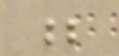;
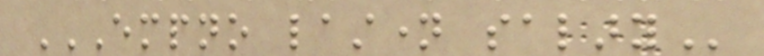EMPNO LASTNAME SALARY
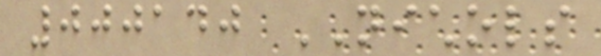000140 NICHOLS
